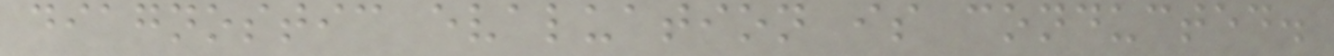diagnostic evaluation is conducted.
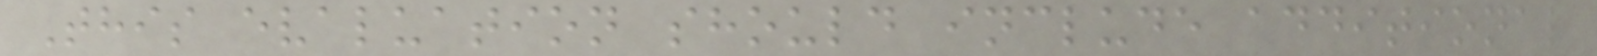This evaluation should include additional
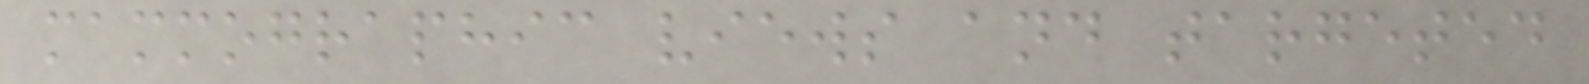mammographic views and targeted
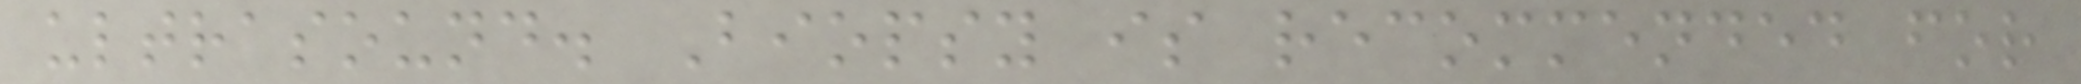ultrasound. Biopsy is recommended for
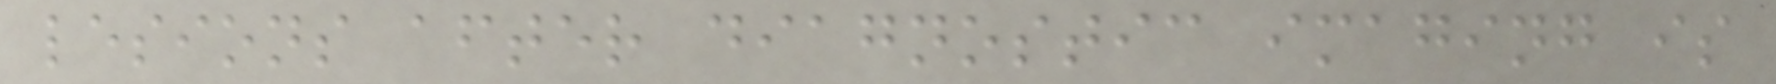lesions after diagnostic imaging is
